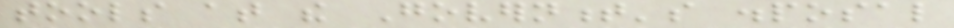tools at the Government's disposal
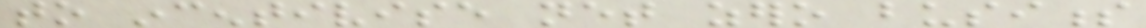to incentivise net zero business
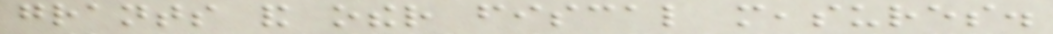grants and other fiscal measures.
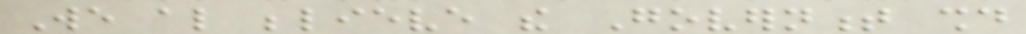We also believe the Government should
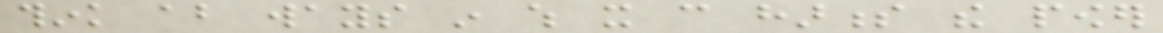think about ways in which it can harness the power
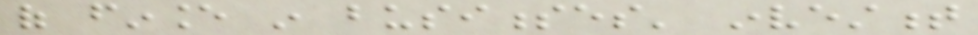of finance in businesses' investment
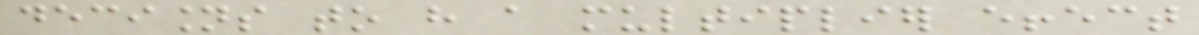decisions to have a multiplier effect
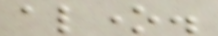alone.
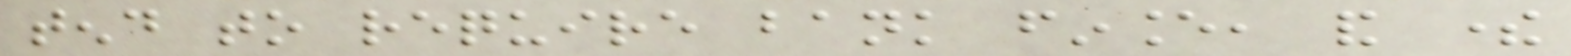tend to require bank finance, and there
